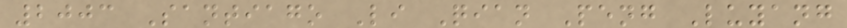2003 Santiago Li Qian Peng Luyang
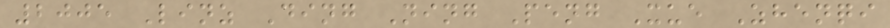2005 Linz Ding Ning Peng Xue Zhenqi
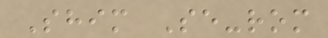Shim Se-rom
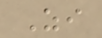Zi
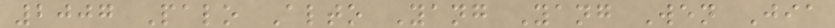2007 Palo Alto Yang Yang Wen Jia
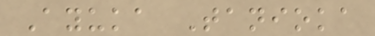Ayuka Tanioka
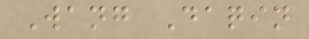Wang Daqin
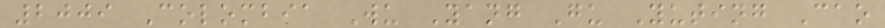2009 Colombia Wu Yang Gu Yuting Cao
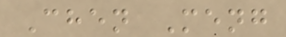Chen Meng
